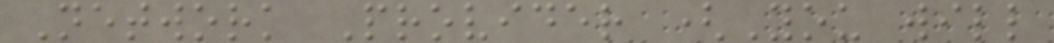Network Provider (You will
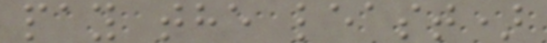pay the least)
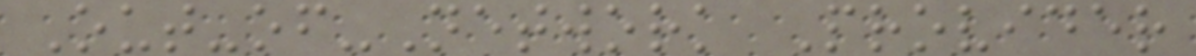Out-of-Network Provider
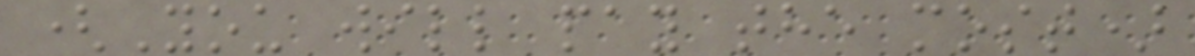(You will pay the most)
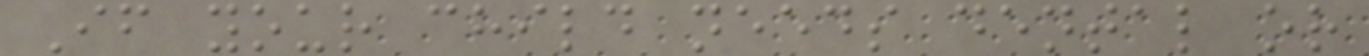If your child needs dental or
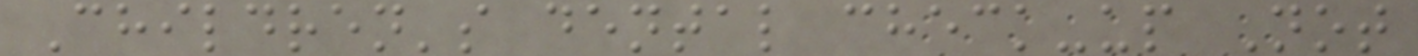Children's dental check-up Not
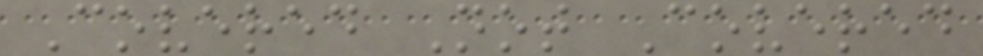Covered Not Covered
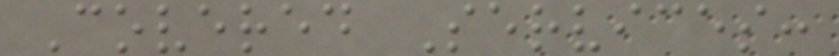Covered Services:
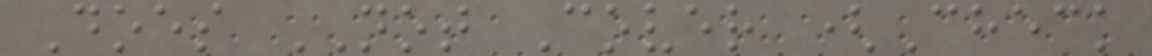Does NOT Cover (Check
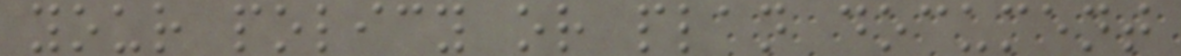your policy or plan document
